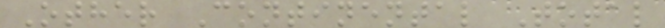Other Continental Total
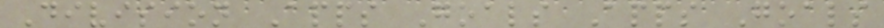Division Apps Goals Apps Goals
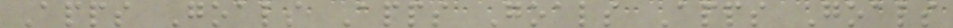Apps Goals Apps Goals Apps Goals
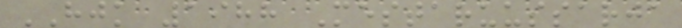HJK 1988 Mestaruussarja
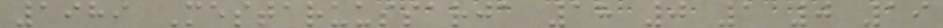1989 Mestaruussarja 18 0 1 0 19
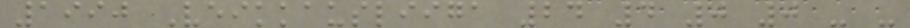1990 Veikkausliiga 24 4 0 0 - -
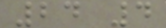24 4
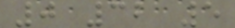0 32 5
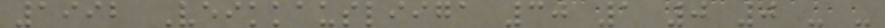1992 Veikkausliiga 30 1 0 0 - -
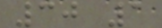30 1
